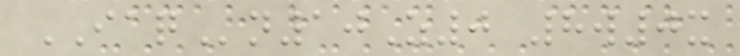IAQn10Z0 8w0x
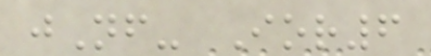jNf- Ior6
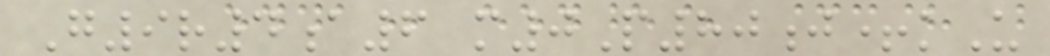G9r4a6 m0P80j+kU
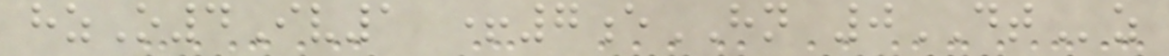hzO4Iv1 +7eHN 0DTz
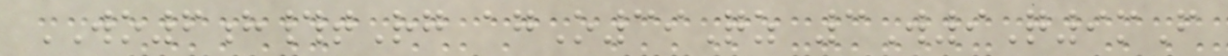WO6h#tRg agO39Qz 3W9Q9mF
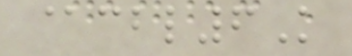@cbl6K
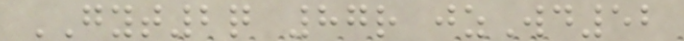GYT2q 87r jzWd52
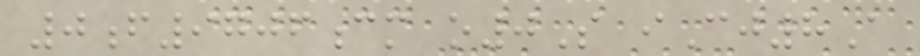0f9706cm o0S iCj8A
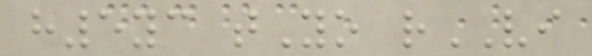h5yc tYo rVI
